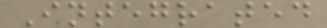Integrated
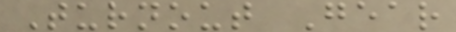Turnout Gear
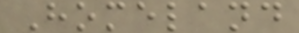Homeland
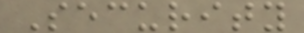Security
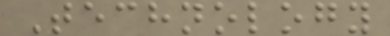Technology
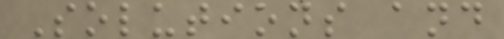Solutions and
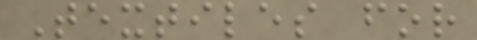Textiles for
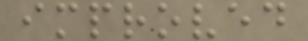improved
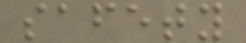safety
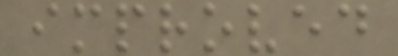improved
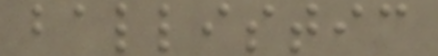ballistic
